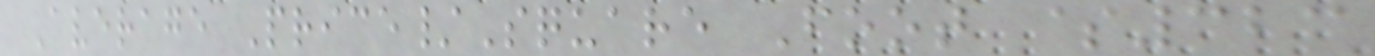Average Price/Square Foot $323
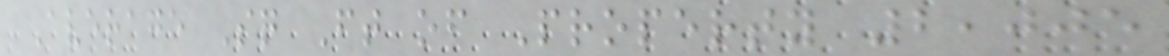Average Sq Ft of Property 2,005
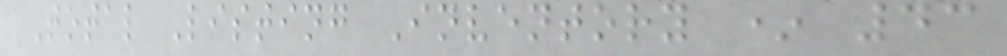Total Listing Inventory * 43
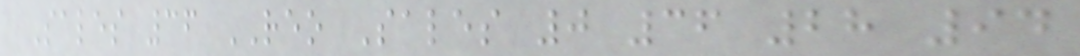Sales 36 REO Sales 0 36 28 94
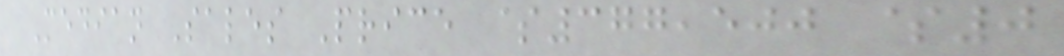Median Sales Price $377,500 $0
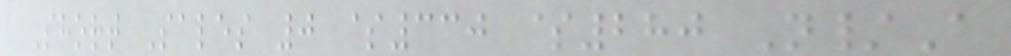Short Sales 0 $330 $280 N/A
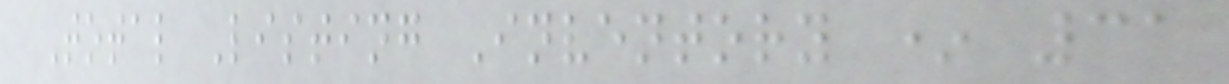Total Listing Inventory * 31
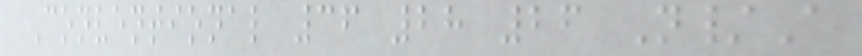Conventional 36 28 26 N/A
